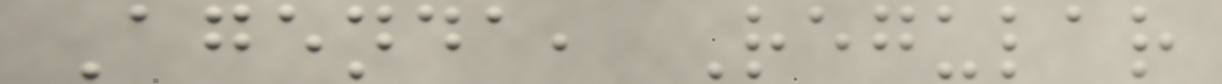Agenda, Regular
